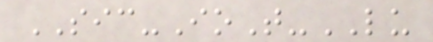SIC-IoT-LU
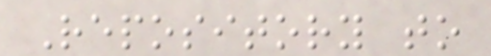Repository to
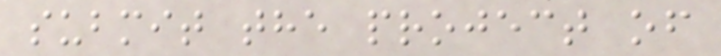submit the project of
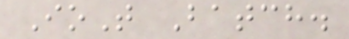IoT Batch.
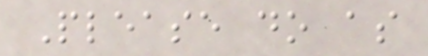Please do as
